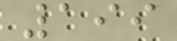199
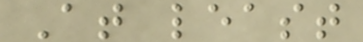At least
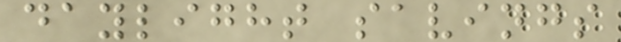daylight savings
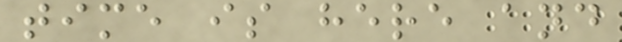time is here and
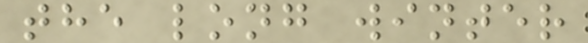the long winter
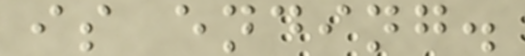is ending.
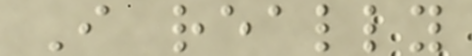I really
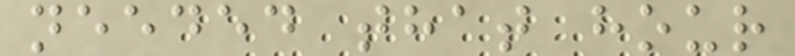needed that hour
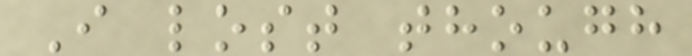I lost though
